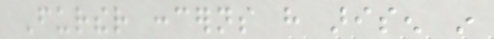Further concerns have arisen in
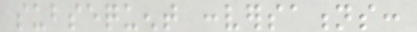subsequent conversations:
